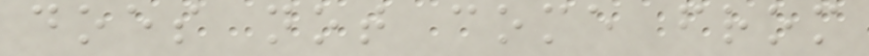does not come from
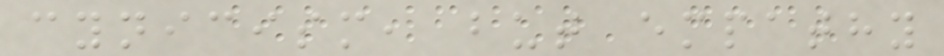cynicism, but empathy
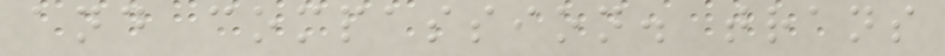and compassion. trans
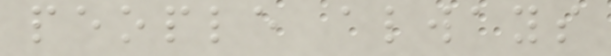people always
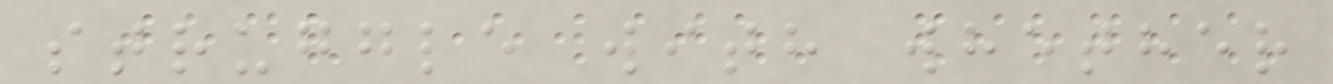struggle with whether
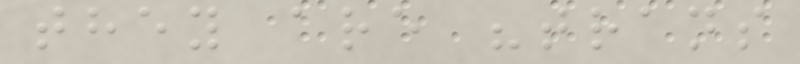they are "trans
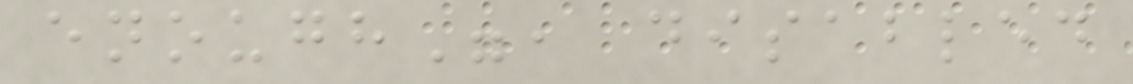enough", disabled
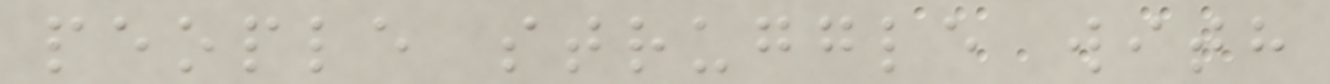people struggle with
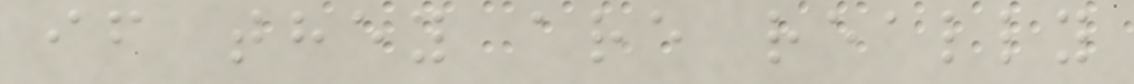if they are really
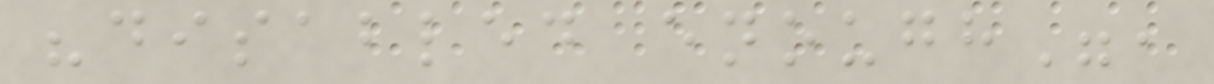"disabled enough",
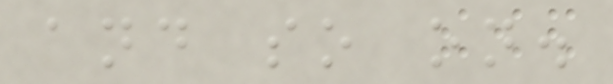and so on.
